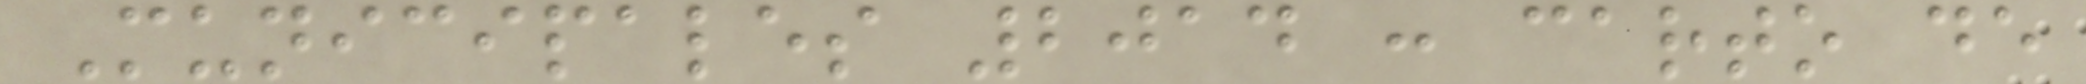Municipales 2014 : carto de
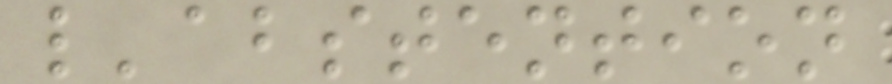l'abstention
